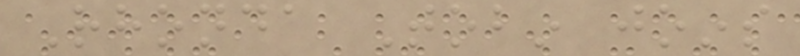Rhonda Tobin joins
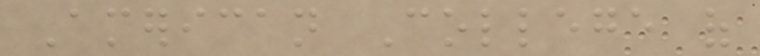American College of
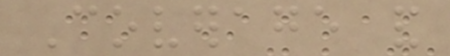Coverage and
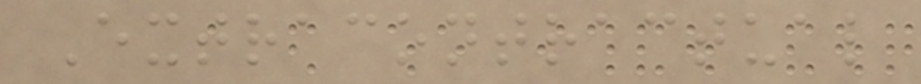Extracontractual
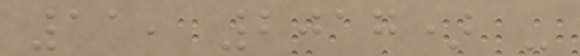11, 2017) -
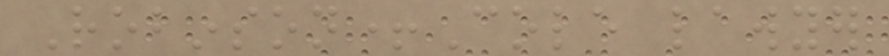Robinson+Cole lawyer
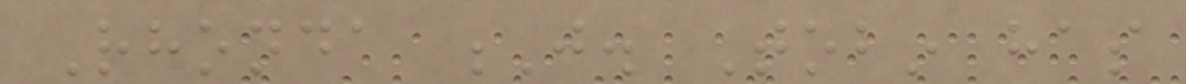Rhonda J. Tobin has
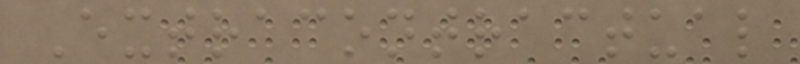Extracontractual
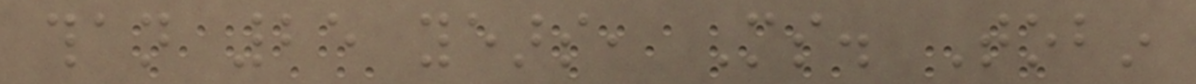than 25 years, Ms. Tobin
